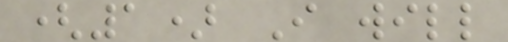(1) I will
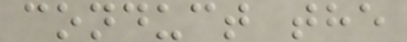conduct the
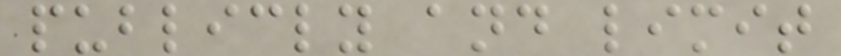publicly and limit
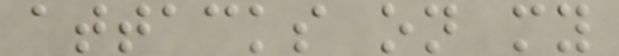attacks on my
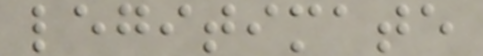legitimate
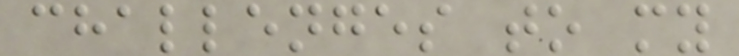challenges to my
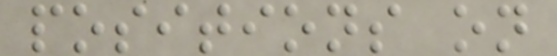positions on
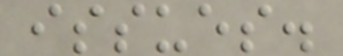issues.
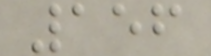156
